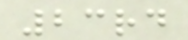23rd
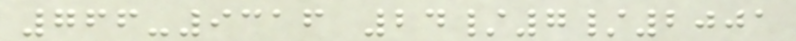766-9316 24/7/2001
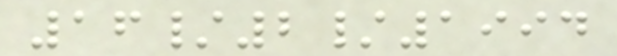16/2/1994
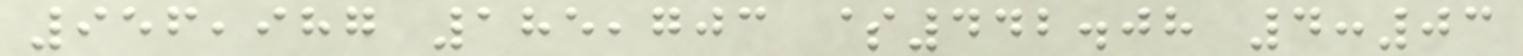956,987 185,703 $442.08 4:03
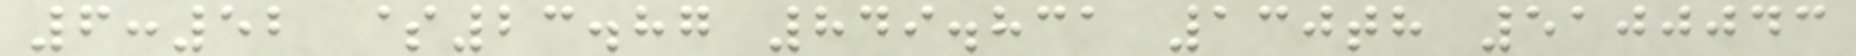6:52 $23.87 849.831 130th 5100043
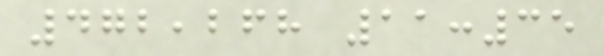472,268 11:35
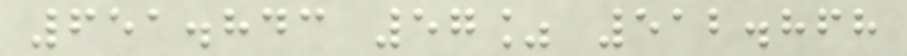651.843 57% 512.868
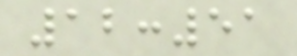12:51
